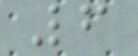6
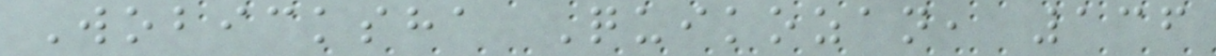Wobicksha Quikozan, 136
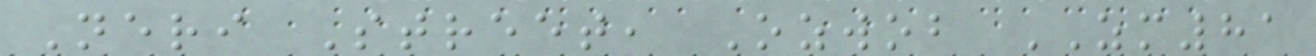Neri Street, Ozwob ZM81
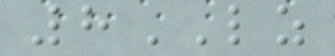8LZ
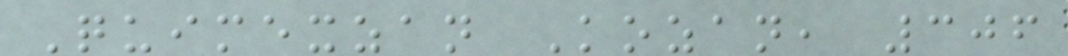Quimexzan Kozan, 306
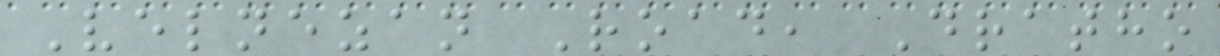Velnezan Road, Dratho
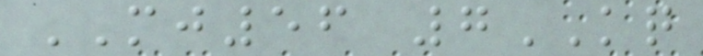MJ56 7KQ
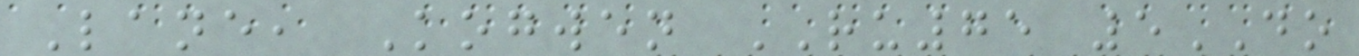Lane, Kogwen RU75 5DO
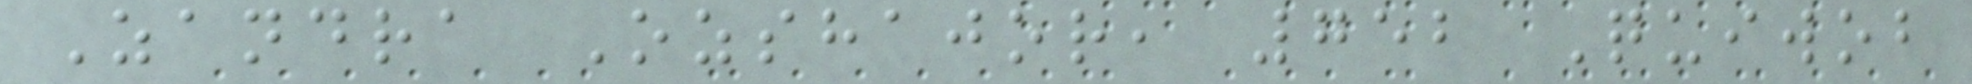Zandra Ozshajor, 752 Quiwob
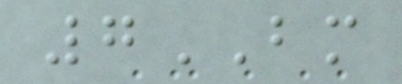7BM
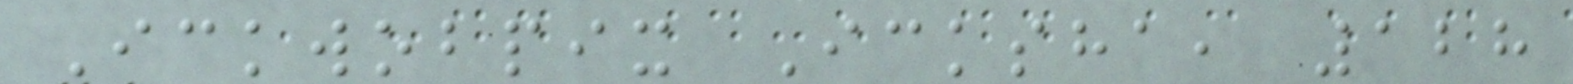Ickwobpix Icksha, 128
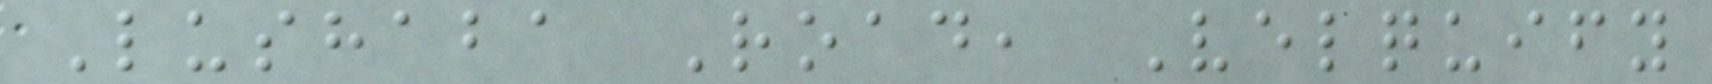Lushaba Road, Velquify
